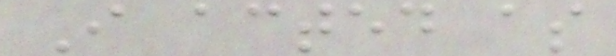I acted as
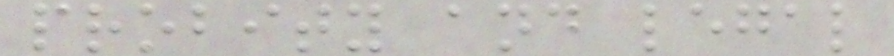probity and legal
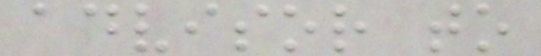advisor to
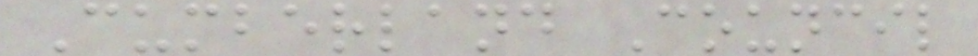Cumberland Council
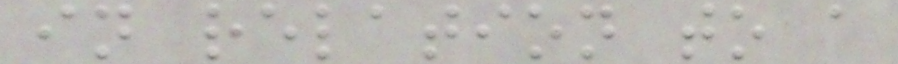in relation to a
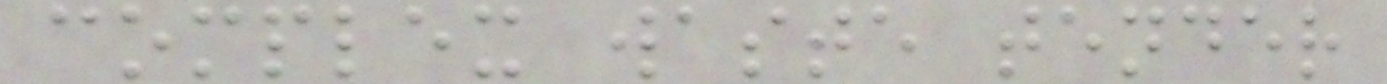complex waste tender
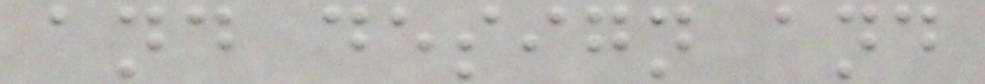and design and
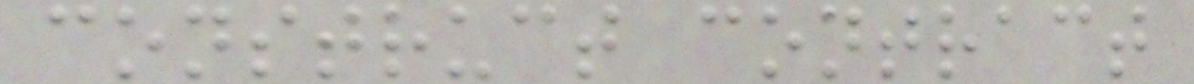construct contract
